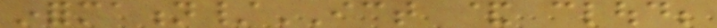information/ICT & cloud;
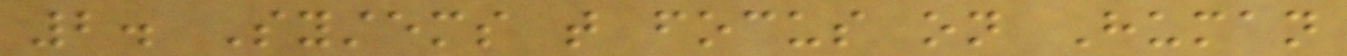2. Systems that focus on Human
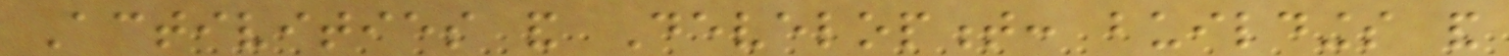Activities and Development: buildings and
